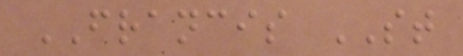FRANCIS ST
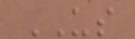US
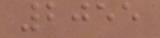2055
